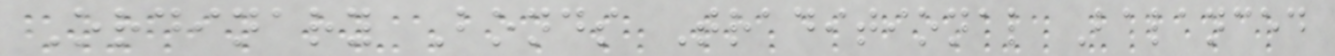Ordinary Bonds Traditional Balanced
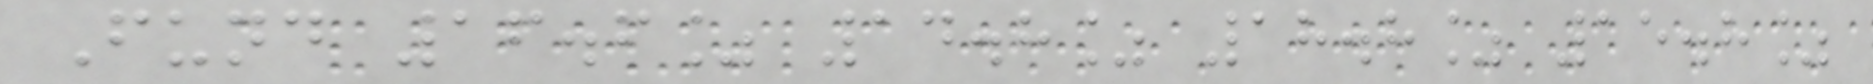Fund 16.6% 14.8% 18.8% 15.8%
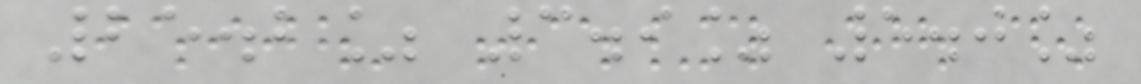25.2% 3.9% 5.0%
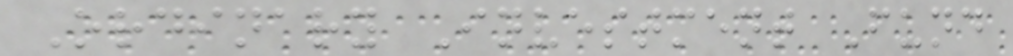Ordinary Investment Fund
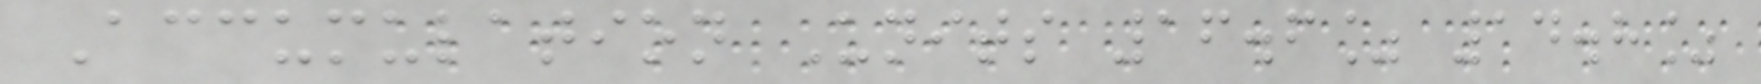Accumulation Units 16.6% 14.8%
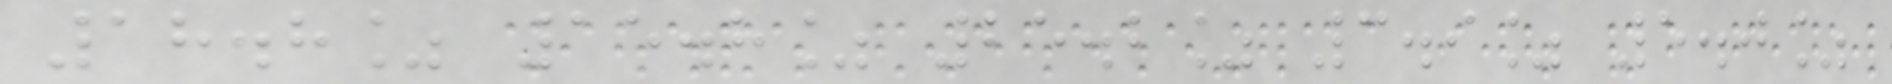18.8% 15.8% 25.2% 3.9% 5.0%
